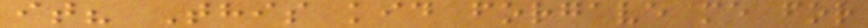it? This kid forgave me for
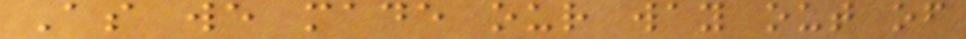As we made our way out of
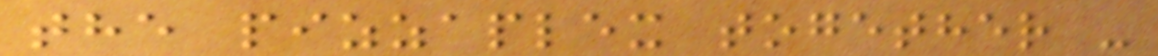the pizzaplex together -
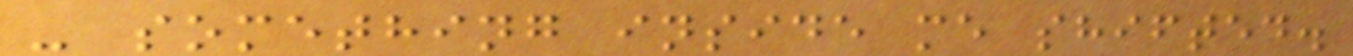- something inside me shifted.
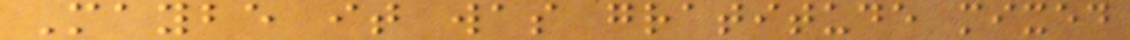Maybe it was gratitude mixed
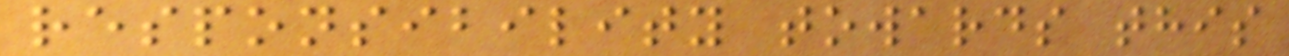responsibility towards this
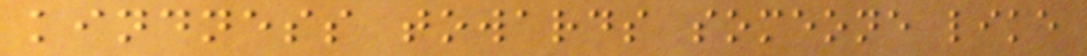kindness towards someone like
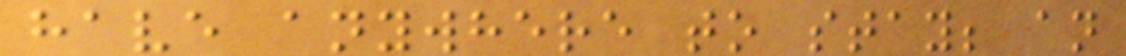have anywhere to stay; an
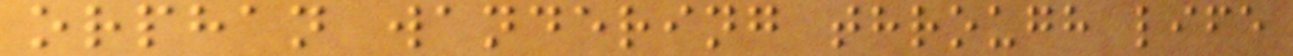orphan wandering through life
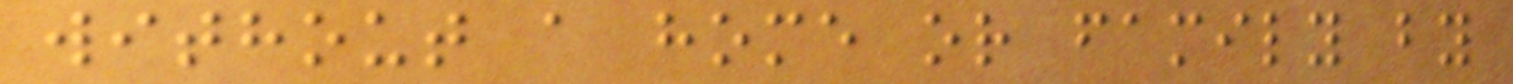without a home or family by
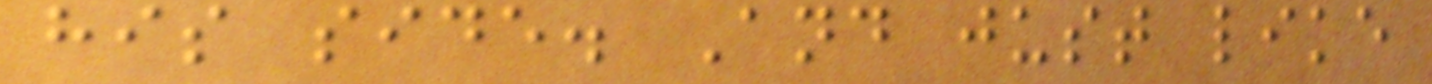his side. And just like
